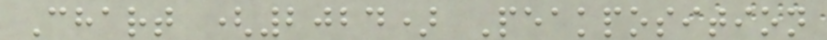Chart (2024) Peakposition
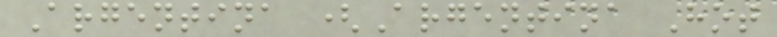Argentina (Argentina Hot
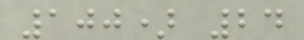100) 24
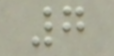7
